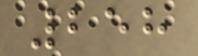258
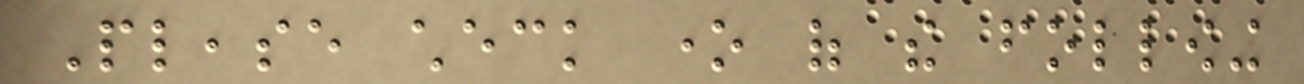Please check one of the following
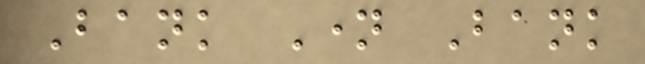Bank Name Bank
